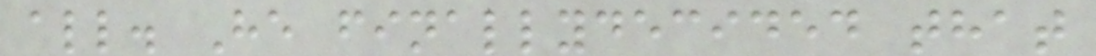all. He finallydecided that
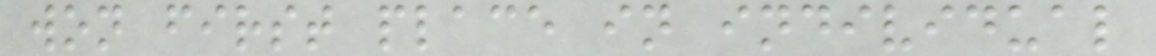won first place in individual
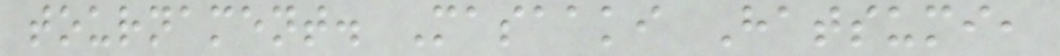tournament. Masaaki Hatsumi,
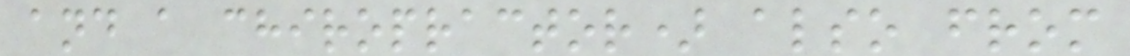and a chiropractor) also from
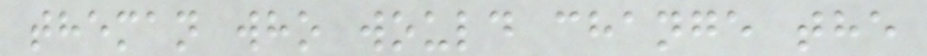theman who would change the
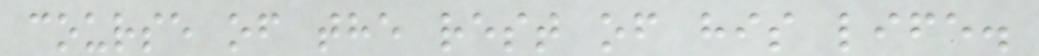course of the rest of his life.
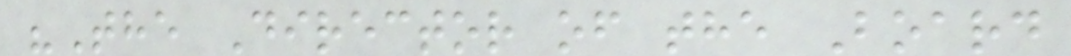"The Director of the Board
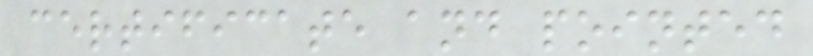certificate and pointed
